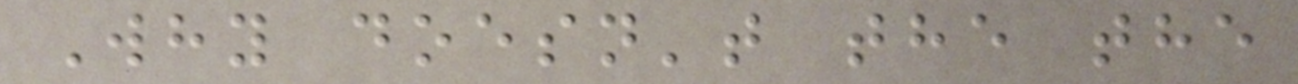Why doesn't the the
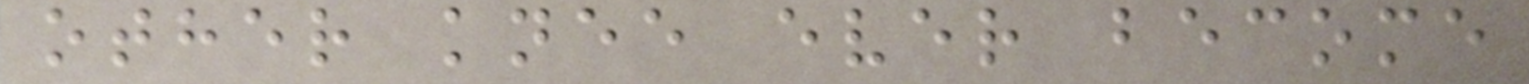other knee ever become
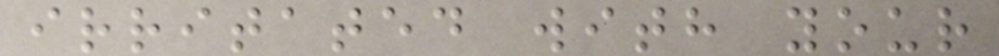irritated with your
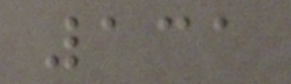131
